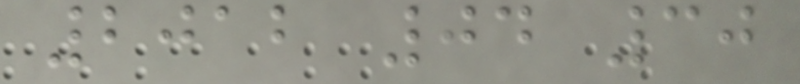2012 04 30
